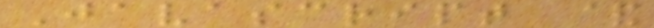Javascript &
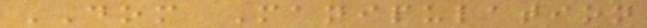DOM Manipulation
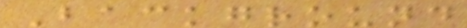Background
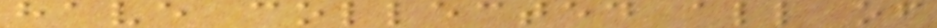have collected all of
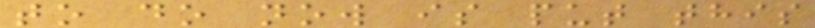to do now is put this
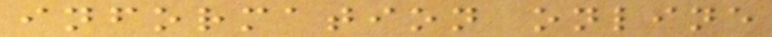information online
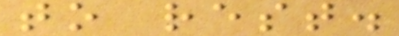to rest.
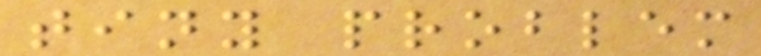tiny problem
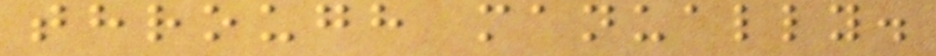through manually.
